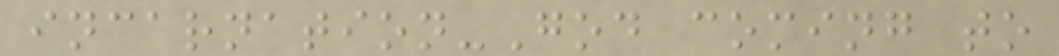incarnation-God coming to
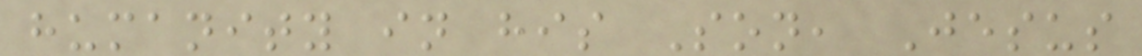humanity in his Son, Jesus
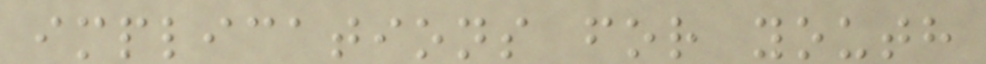implications for youth
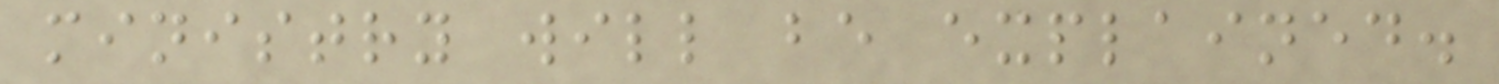ministry will be explained.
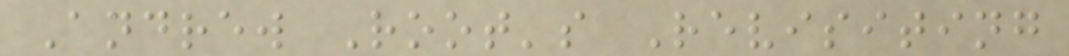Andrew Root's Revisiting
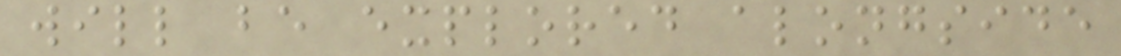will be explored alongside
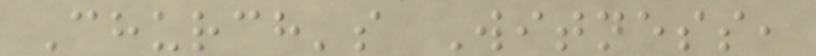Church's Witness,
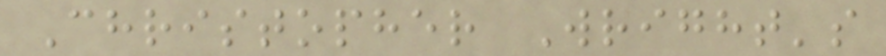Christopher Wright's
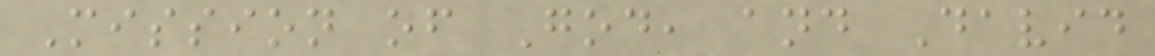Mission of God, and David
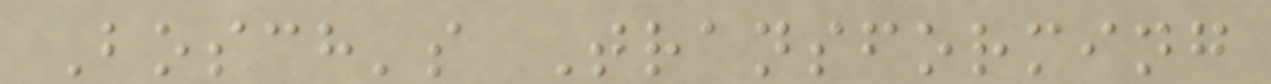Bosch's Transforming
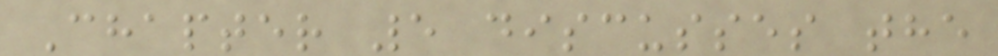Chapter 5 discusses the
